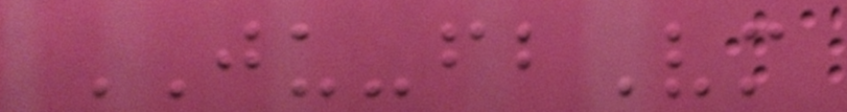JU-fbVm
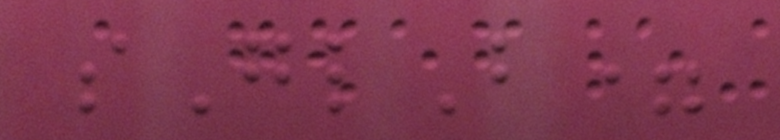sGlB=
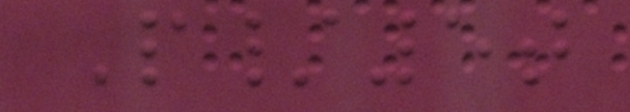P/5t
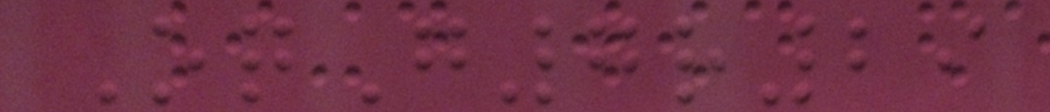OqG7r29
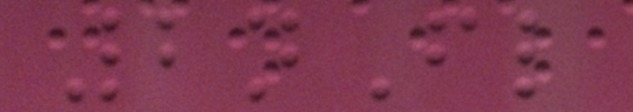2nFl
